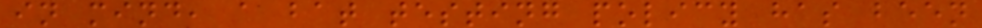in mind, a bat testing policy has been
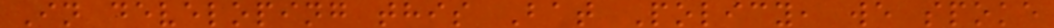In developing this Bat Policy, we spoke
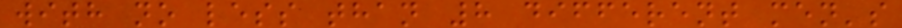with no less than 8 different men's
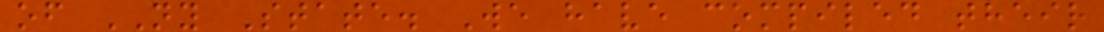of NY State. We have compiled their
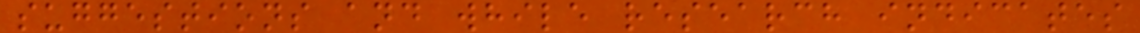suggestions and while research indicates
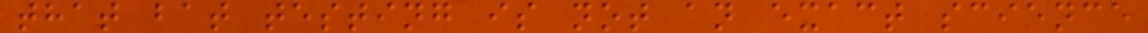that bat testing is not an exact science
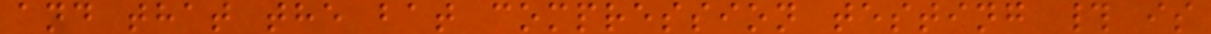and that the bat compression testing # is
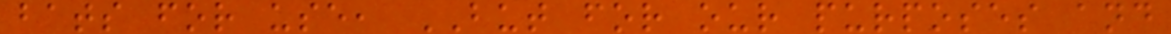bats for use, BUT for our purposes and
